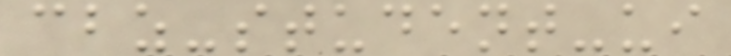cbz-student-ui
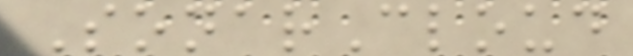SonarCloud
